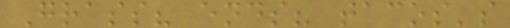Grass? ends? tacos's
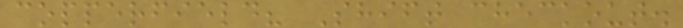copperfield? Shift checkout.
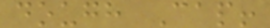dough Cap!
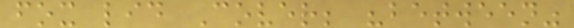fox lid Cover; "between"
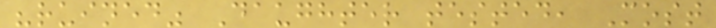"ruined" Daughter tested, Most
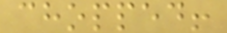chopped!
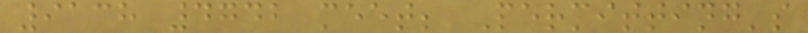9138 4742 meet; Permitting's
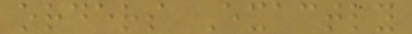orders Exactly
